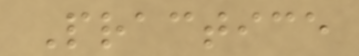Practice
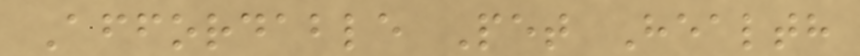Affordable Pet Health
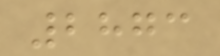2873
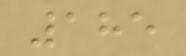185
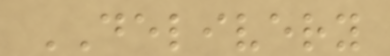DELIVERY
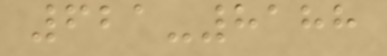621-8188
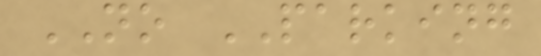NO PARKING
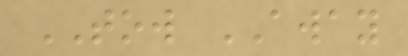TOW AWAY
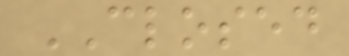CLOSED
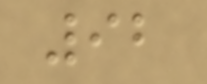92
